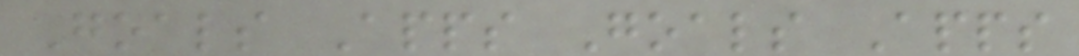Goals Apps Goals Apps
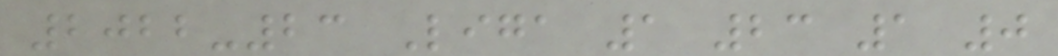2022-23 Liga 1 23 1 0
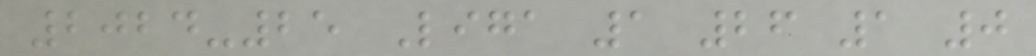2024-25 Liga 1 26 1 0
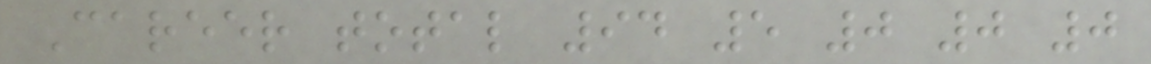Career total 94 5 0 0 0
